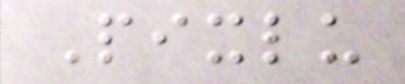Pixlu
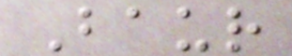Baur
